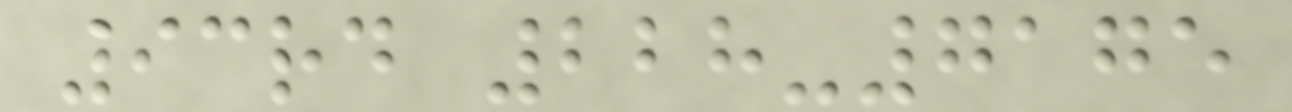93rd 228-7175
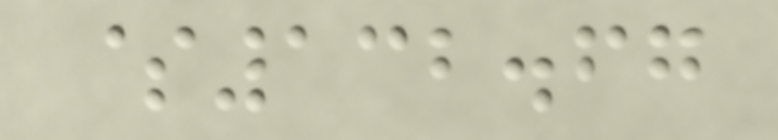$132.67
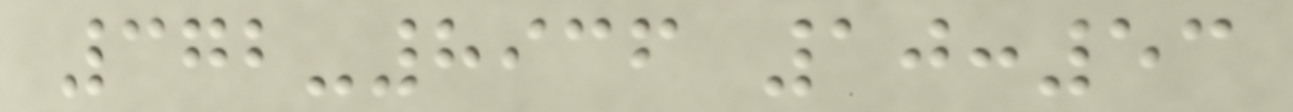372-8936 10:53
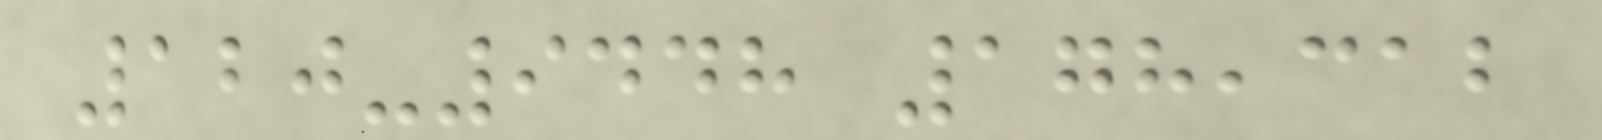120-9448 178,312
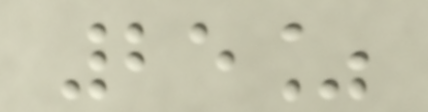25%
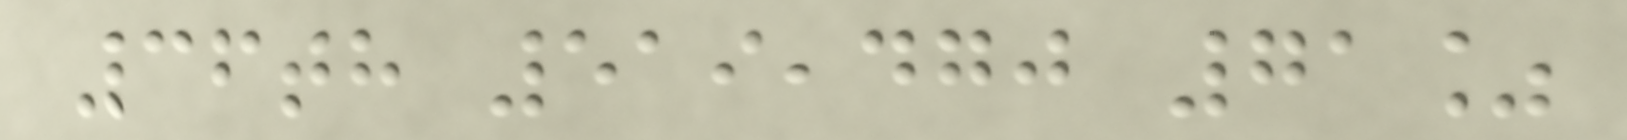36th 519,470 71%
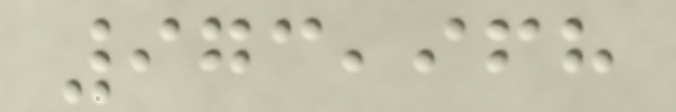973,968
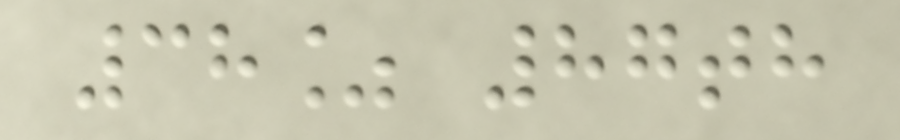38% 87th
